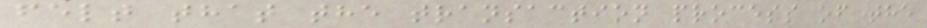felt that the transaction process of the
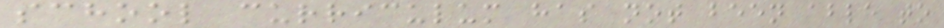school curriculum has not been able to
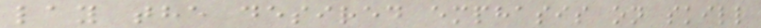lay the desired emphasis on skill
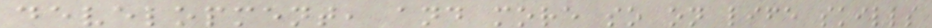development, and more so on life skills
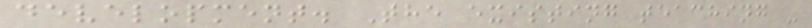development. The existing teaching -
